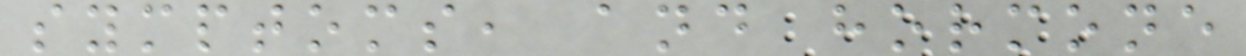symptoms, and hormone
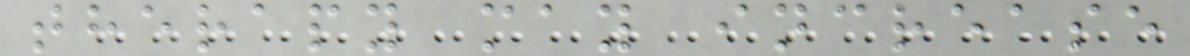therapy may increase
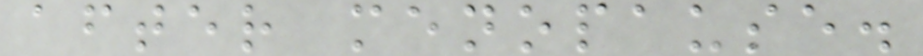after menopause.
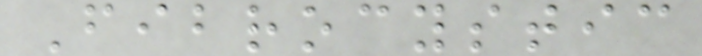Fibrocystic
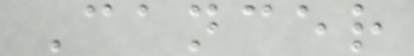Cancer
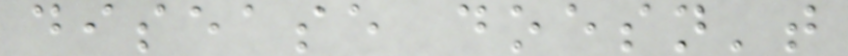disease doesn't
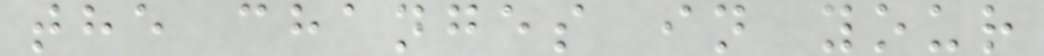the changes in your
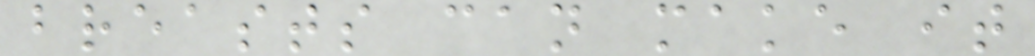breasts can make it
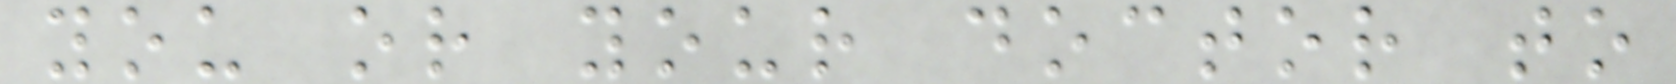you or your doctor to
